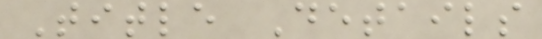Title Details
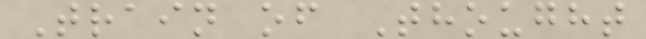Train of Thought
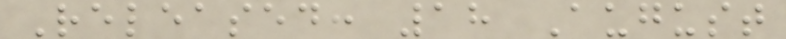Released: 18 August
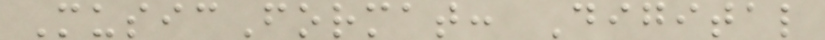MusicFormat: Digital
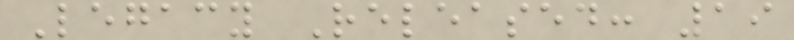Legacy Released: 19
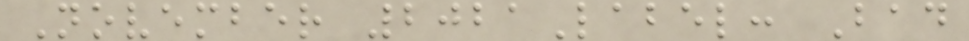November 2021Label: Bad
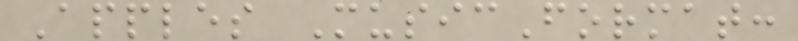Apples MusicFormat:
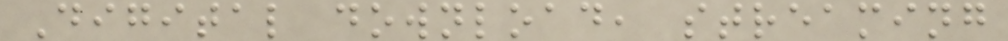Digital download, streaming
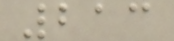213
